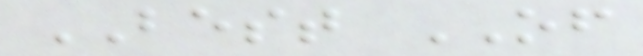BEST OF
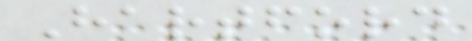Hartford
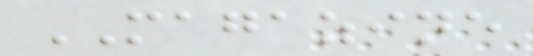MAGAZINE
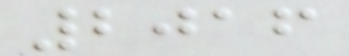2016
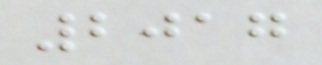2017
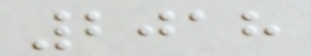2018
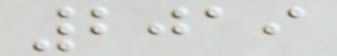2019
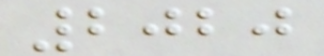2020
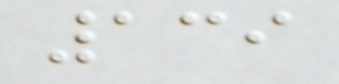139
